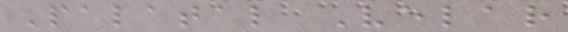Palatal Velar
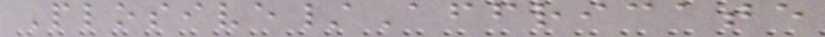Plosive/Affricate
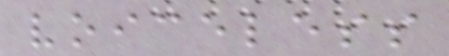voiceless
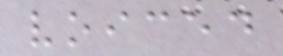voiced
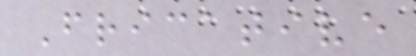Fricative
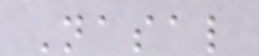Nasal
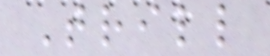Trill
